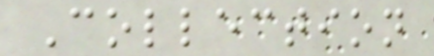Collection
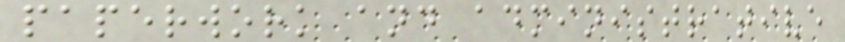paperwork and administrative
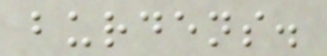burdens.
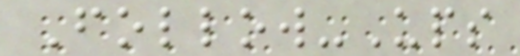Follow-Ups
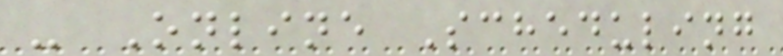- Online Scheduling
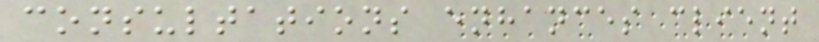consultations enhances client
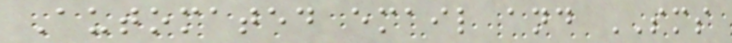Automated email and SMS
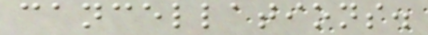cancellations.
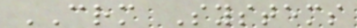CRM Systems
